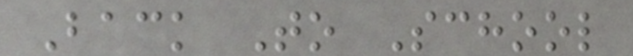Back To School
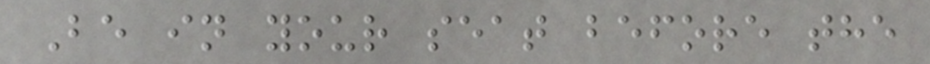Be in your seat before the
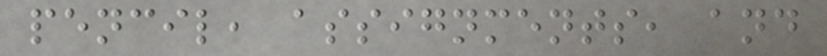pencil, assignments, and
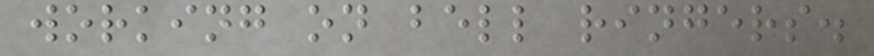working on bell ringers.
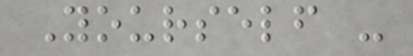Yourself -
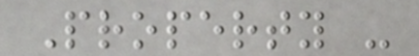Property -
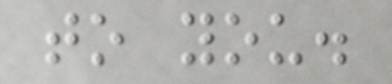to you.
